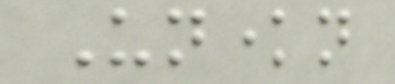Unknown
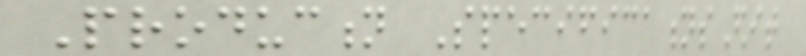Production SpecificationsEdit
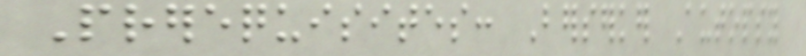Prerequisites: Berserker Autopsy
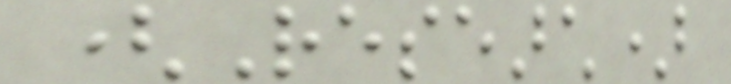(Research)
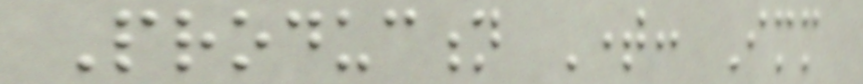Production Time: Immediate
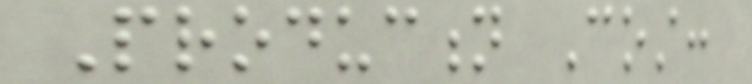Production Cost:
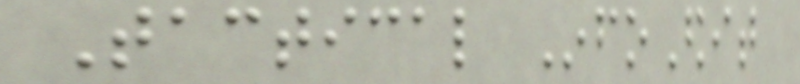Tactical InfoEdit
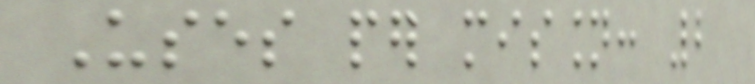Uses per mission: 2
